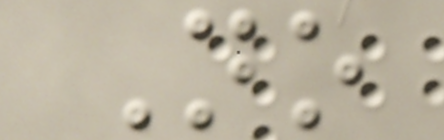No
